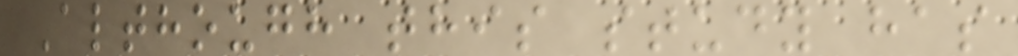Although this study has
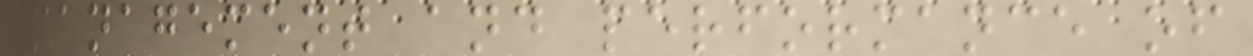management and performance of
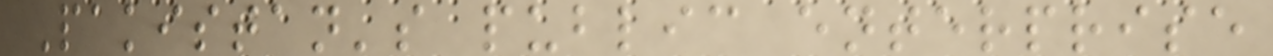Pakistan's public enterprise
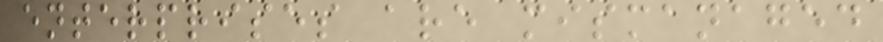enterprises are mismanaged
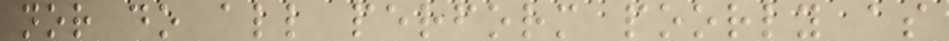nor do all perform poorly as
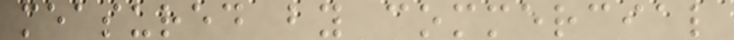measured by commercial
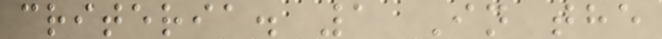criteria. 1 In the
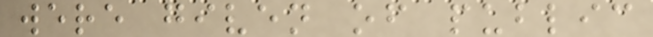were given of public
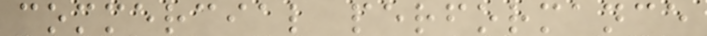commercial performance
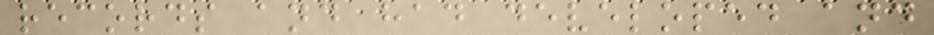records and had developed and
